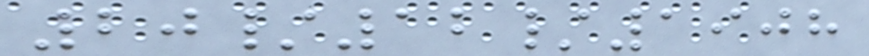20/12/1908
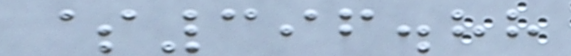$396.88
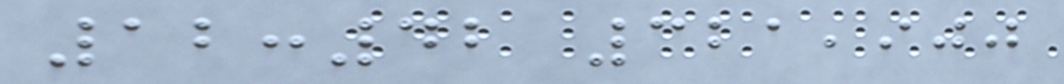12:42 321,900
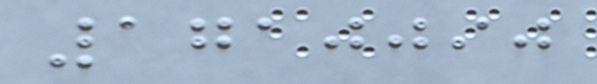1710090
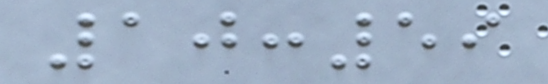10:59
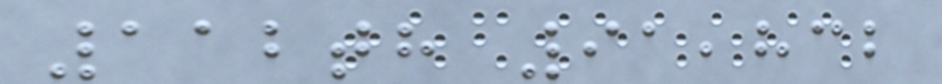112th 91,832
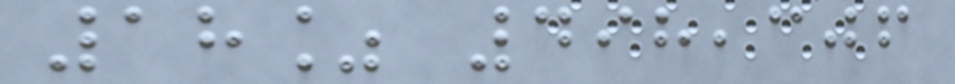18% 498,306
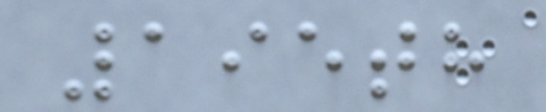195th
